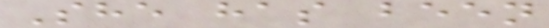She has been
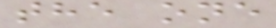the one
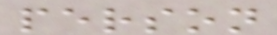person
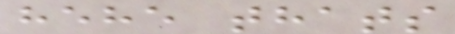hehe thats
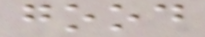good
